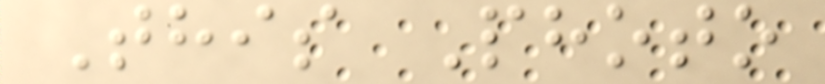This Photo
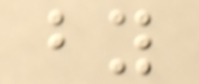by
